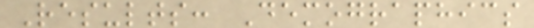Results: Demographics
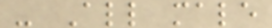- All male
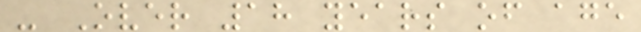- Over 18 years of age
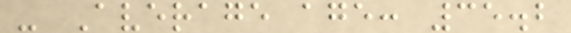- Average age: 35.2
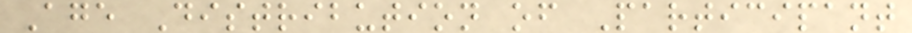Age Distribution of Participant
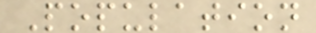Population
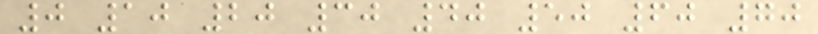0 10 20 30 40 50 60 70
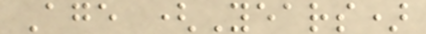Age (Years)
